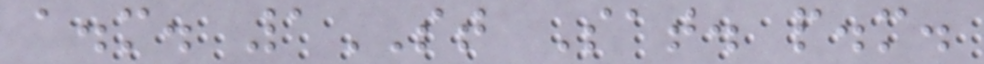a.m. 1ST Sat. p.m.
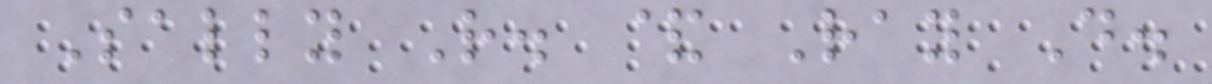Sally R. & Ray D.
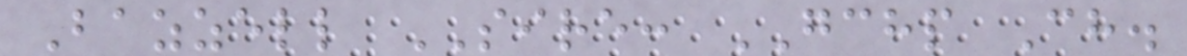Bazzell SIRE: GCHP Ch.
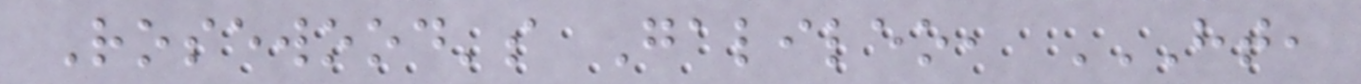Rosewood's Galileo, HT,
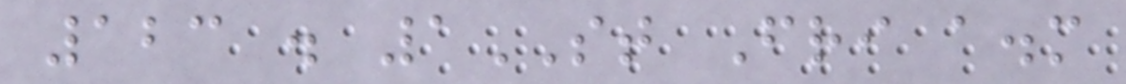123 . 1ST Fri a.m
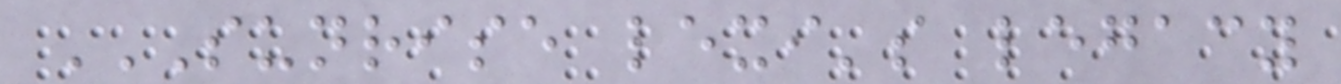SUNRISE LEXI'S LEGACY
